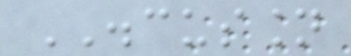DISCUSSION
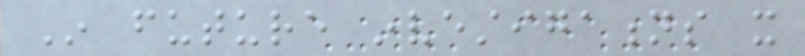In future investigations it
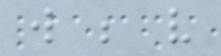will be very
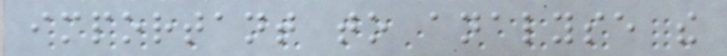important to analyse the
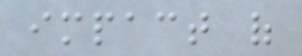impact of
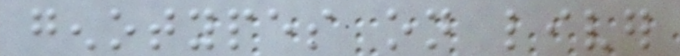genotypes on liver
